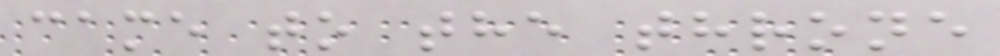came to the throne
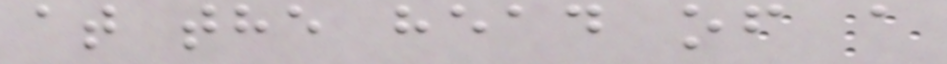at the head of a
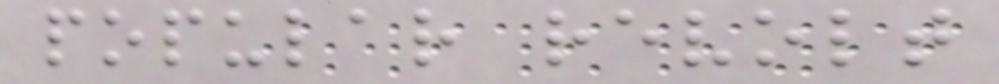popular revolt
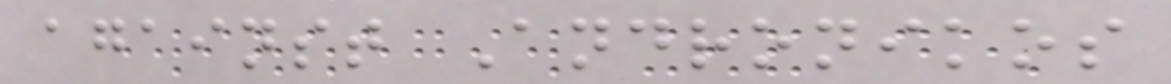against Andronikos
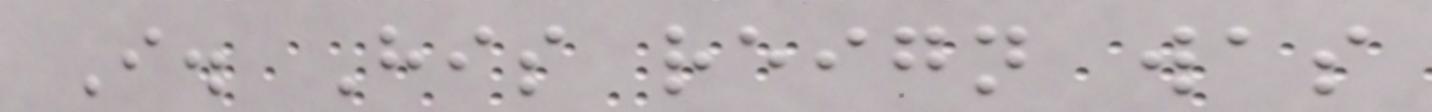I. His reign was
